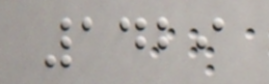1429
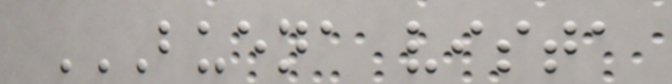BUENA VISTA
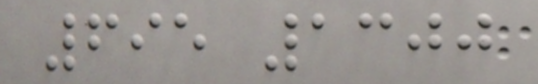695 1300
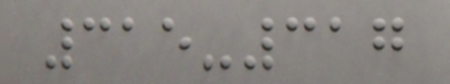315-317
